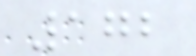172
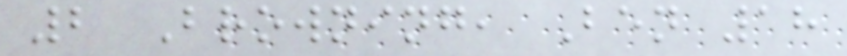2 Browning, Ben 18
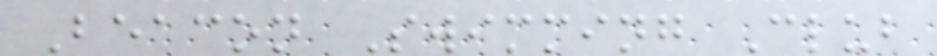Beacon Swimming Club
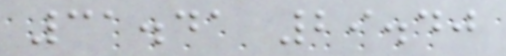31.41 29.40
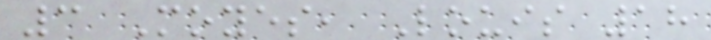3 Moyes, Louis 18
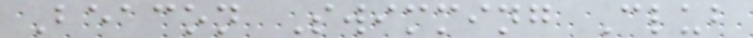Beacon Swimming Club
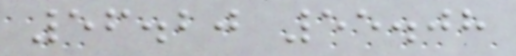56.20 55.08
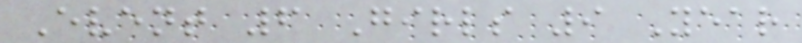Event 6 Girls 9 Year
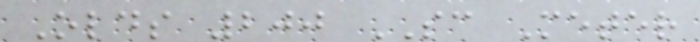Olds 200 SC Meter
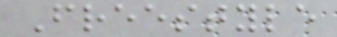Freestyle
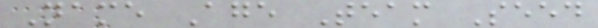Name Age Team Seed
